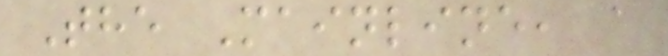The Mainline, a
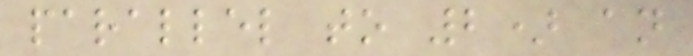parallel to 2) an
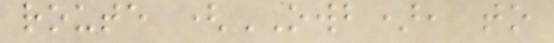route (OWB), to
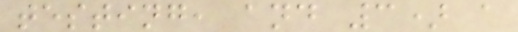testing, and 3) a
